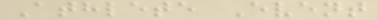Athlete Event
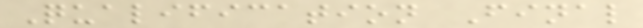Qualification Final
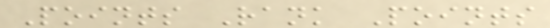Points Rank Points
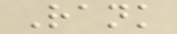Rank
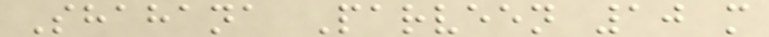Shahana Parveen 10 m
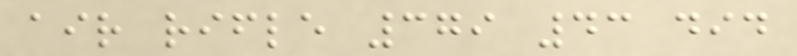air rifle 379 43 did
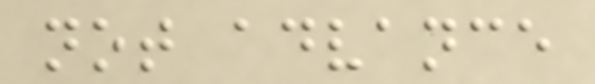not advance
